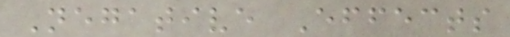Negative Effects
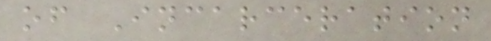of Incarceration
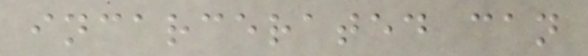incarcerated can
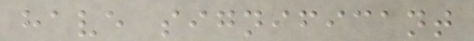have significant
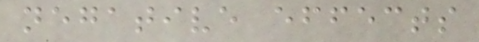negative effects
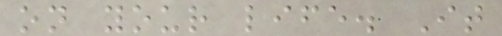on your life. It
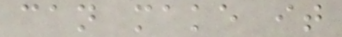can make it
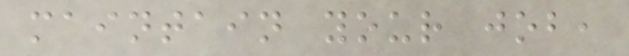maintain your job,
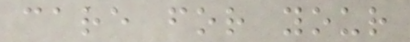care for your
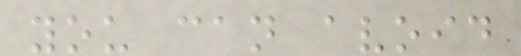you can avoid
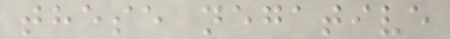these negative
